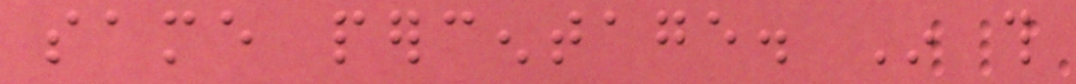same percentage. In this
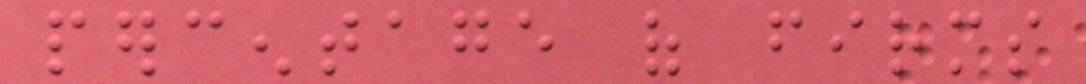percentage of firms
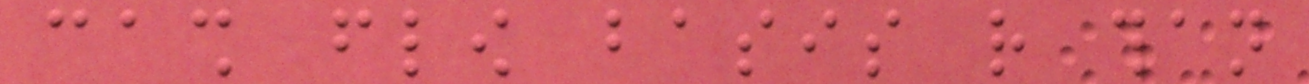cash flow basis rather than
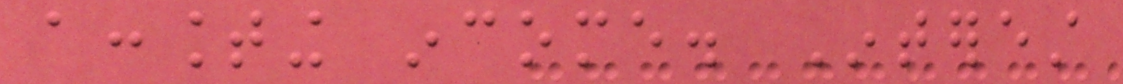accounting income. Interest
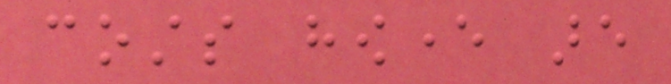costs however are
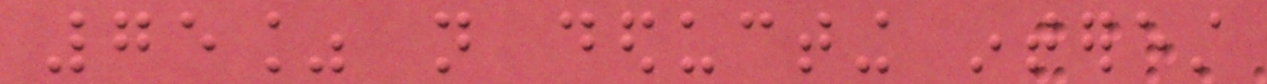75% not deducting interest
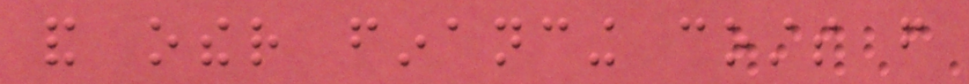and other financing costs from
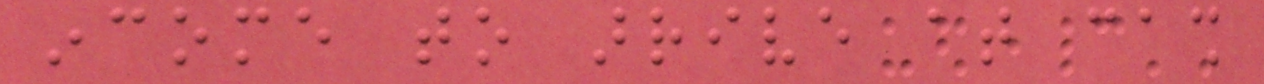income to arrive at cash
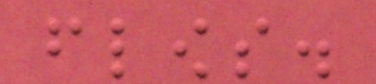flows.
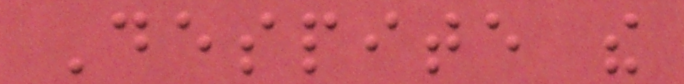Despite the
